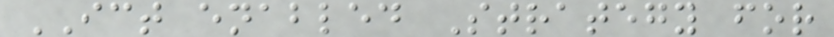ICT enabled Strategy for
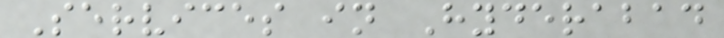Services in Hyderabad
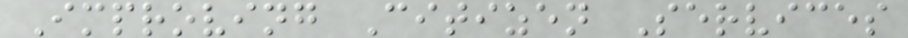Improving Citizen Services
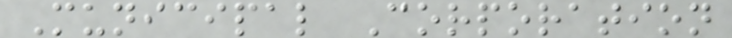Municipal Corporation
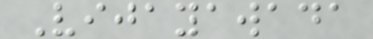Vijayawada
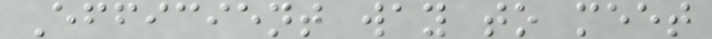Efficient way to meet
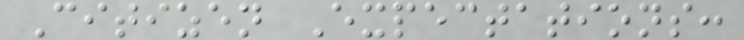Citizen Expectations:
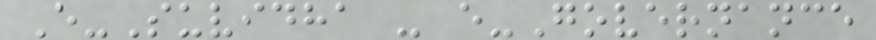E-Suvidha - e-Governance
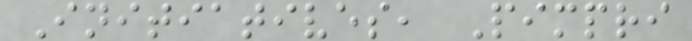Initiatives, Pimpri
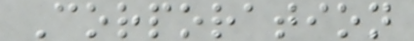Corporation
